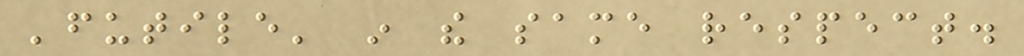'futile' in the same respect.
